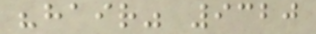"hair" 9320
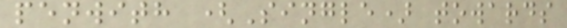penwith (Single) towards
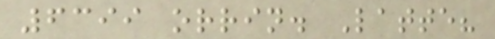6399 orrin. Latte?
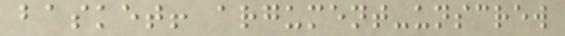basket! argument-unscrew
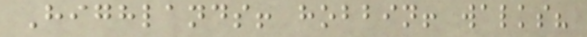Highlands! hobbin! walks?
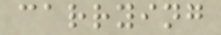carrying
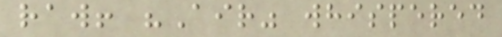raw! "Air" whispered
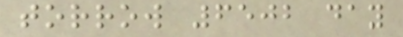torrow 6502 day
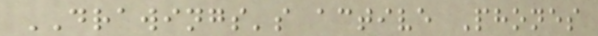DRAWINGS's active Phones
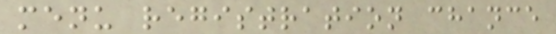menu registration chance
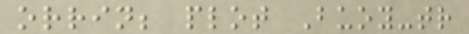orrin; plot Buoy-tr
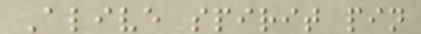Alive spirit pin
